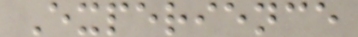Experience
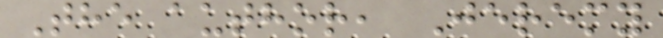The author, Jeremy
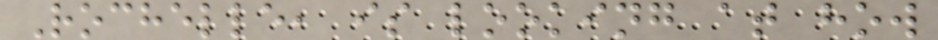Rochelle, is looking at how
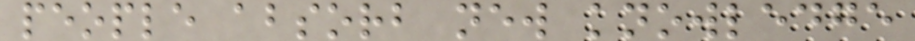people absorb new knowledge
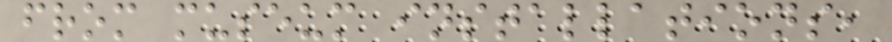from museum installations,
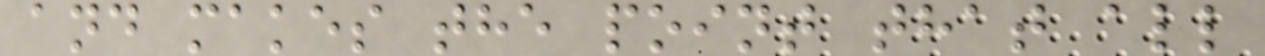and makes the point that all
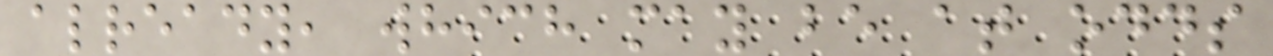already, which may be at odds
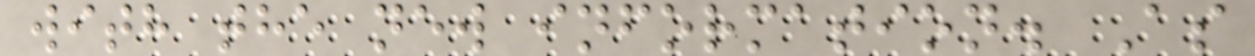with the new information. As
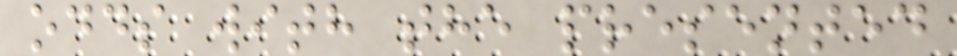odds with the presented
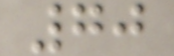70
